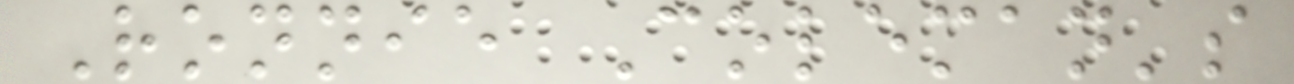Ronnie Coleman's
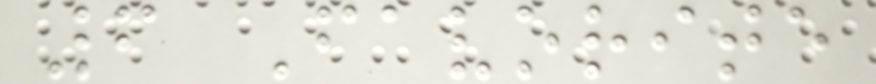6 Favorite
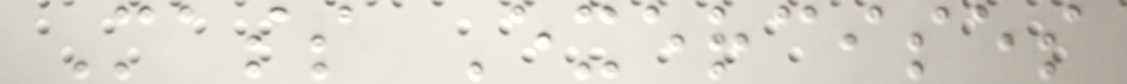Mass Exercises
